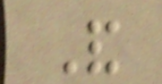And
